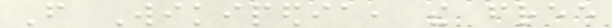From Wikipedia, the free
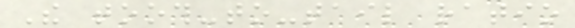The tooth-to-tail ratio
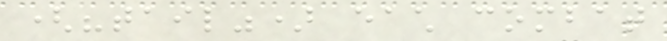("tail") each combat
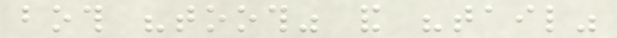both "tooth" and "tail"
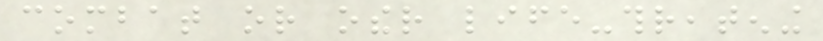combat or other life-threatening
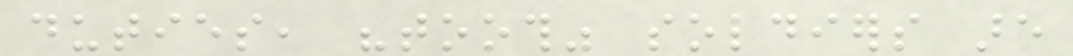duties, "tooth" soldiers are
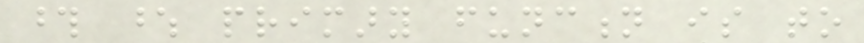those whose primary function is to
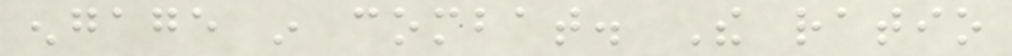engage in combat. The ratio
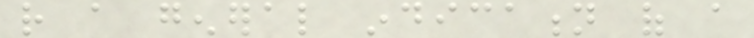rather a general indication of a
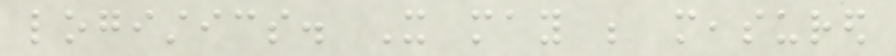logistics. It may be measured
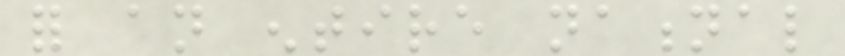for an entire national
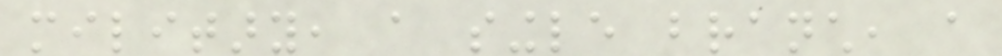military, a single branch, a
